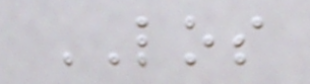LOS
